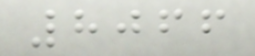8066
